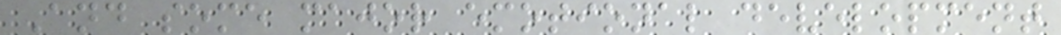And some major emotional development
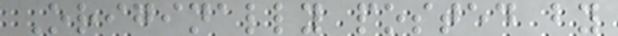Originally posted by
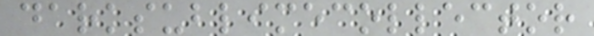darksublimecollector
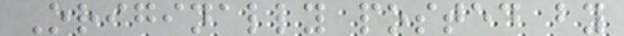Originally posted by
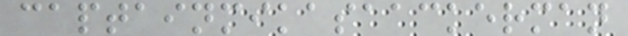captainmikasaackerman
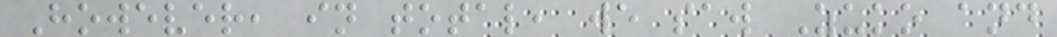However, in total, we saw Zuko and
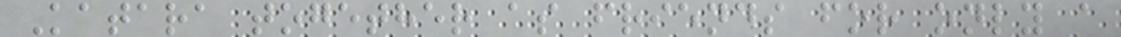Katara together as friends for only a
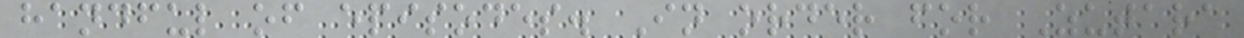handful of episodes. In order for Zutara
